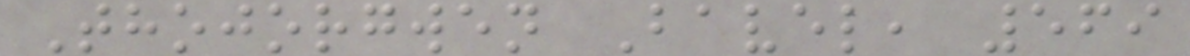Thojorgwen Bavel, 569
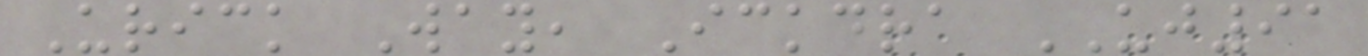Urick Way, Ickdra UJ91
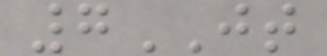7JT
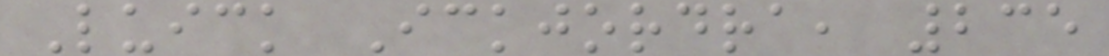Luick Ickjordra, 235
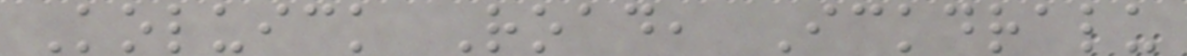Koluick Road, Ickdralu
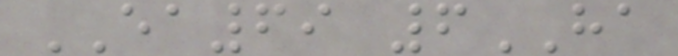EA69 6HA
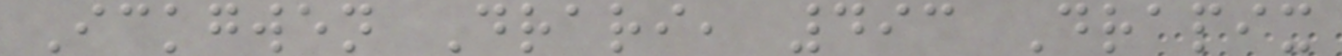Ickgwen Drari, 493 Drapix
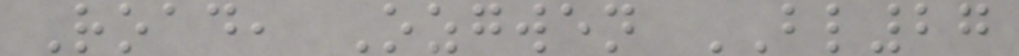Road, Ozgwen BL27
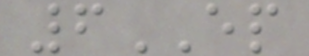6EP
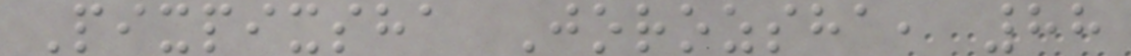Pixpixsha Jorozsha, 88
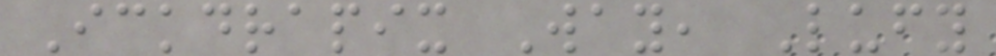Ickdrapix Way, Lufy
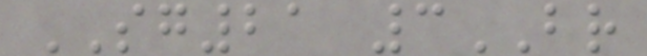SG21 3BR
